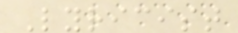Lyricist
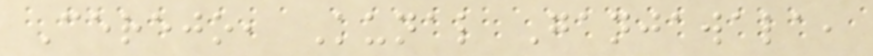Cerejo, Kunal Ganjawala,
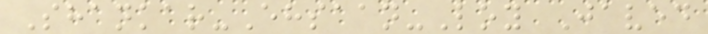Shankar-Ehsaan-Loy Javed
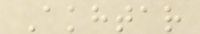Akhtar
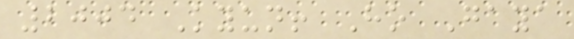2004 Kyun! Ho Gaya
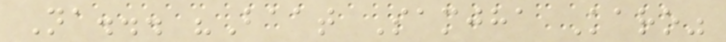Na... "Baat Samjha Karo"
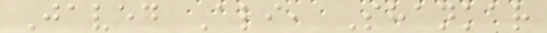Javed Ali, Shankar
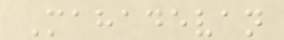Mahadevan
